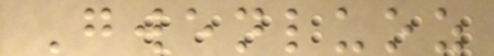Gwenluoz
